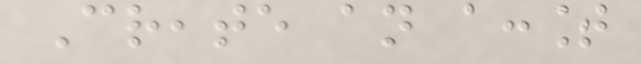Create an account
